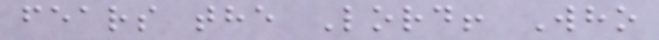fears the Lord! Who
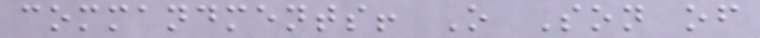commandments! O Son of
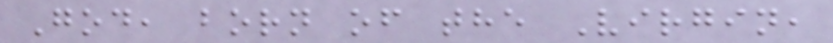God, born of the Virgin,
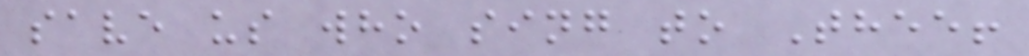save us who sing to Thee!
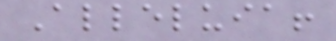Alleluia!
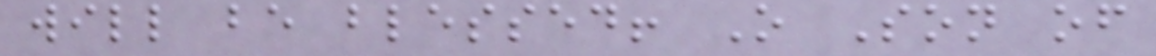will be blessed! O Son of
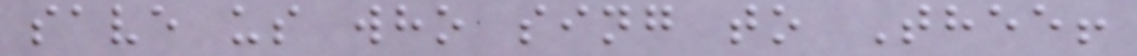save us who sing to Thee!
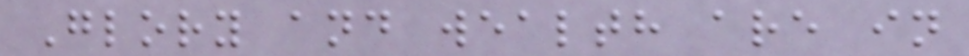Glory and wealth are in
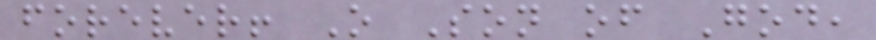forever! O Son of God,
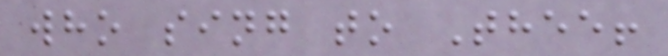who sing to Thee!
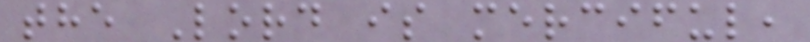the Lord is merciful,
